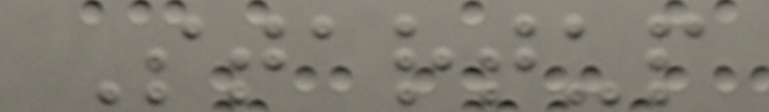Startup
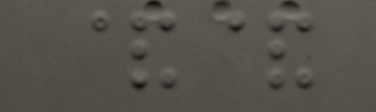&&
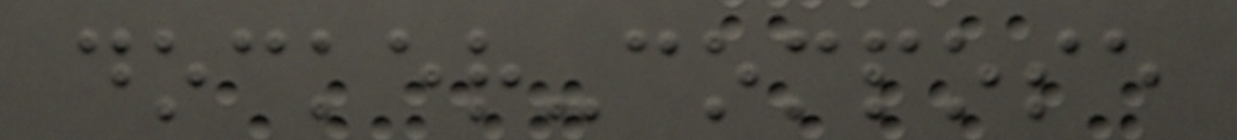docker-compose
